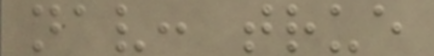nav: true
